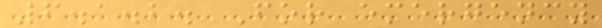6.1.2. For emergency
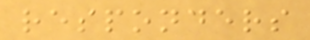responders
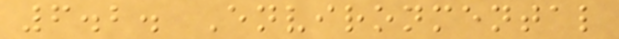6.2. Environmental
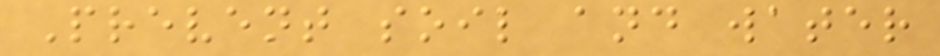Prevent soil and water
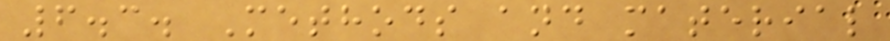6.3. Methods and material
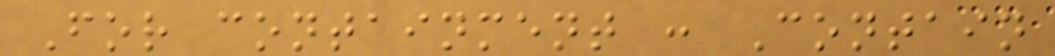For containment : Contain
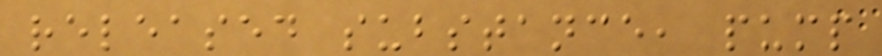released substance, pump
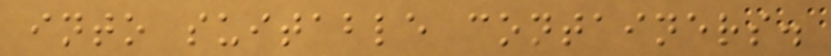into suitable containers.
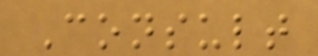Consult
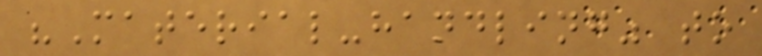"Material-handling" to
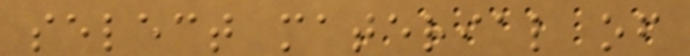select material of
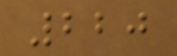220
